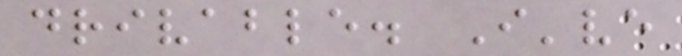drivable. I've
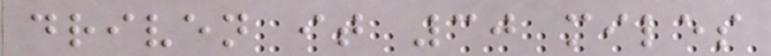driven it 30 miles
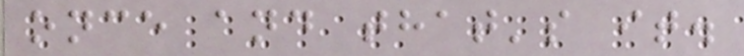once and that's it.
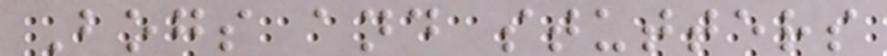Bogs and stutters
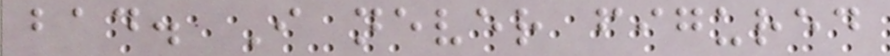bad. I never figured
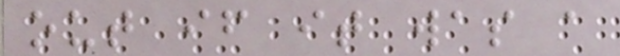out if it was a
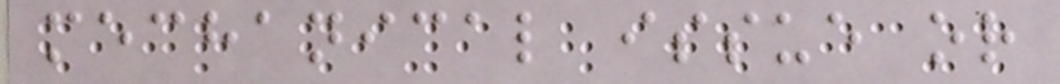mechanical issue or
